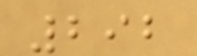292
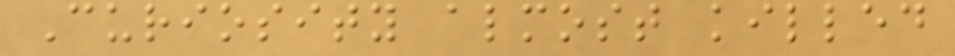Curiosity almost killed
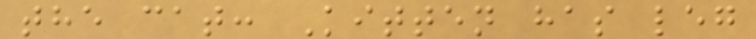the cat: Kitten has leg
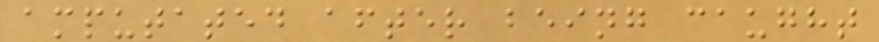amputated after being caught
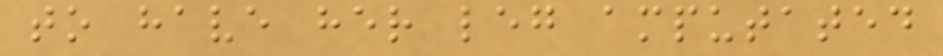to have her leg amputated
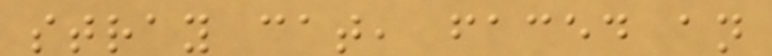stray cat, faced an
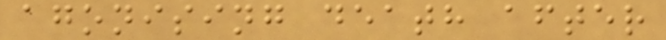agonising death after
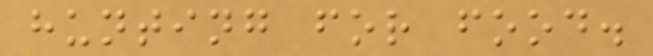hunting for food.
